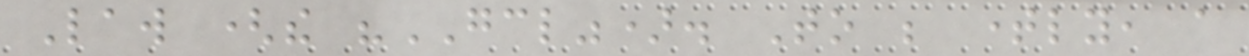Law (the "GCL"). To be timely, a
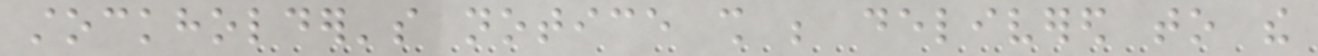stockholder's notice shall be delivered to the
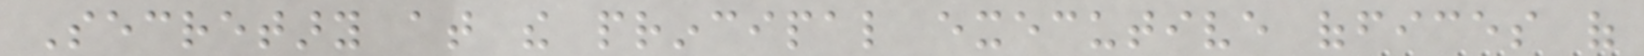Secretary at the principal executive offices of
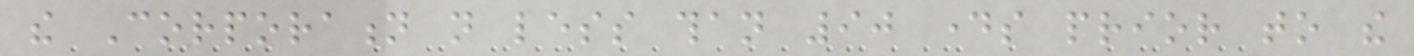the Corporation not less than 90 days prior to the
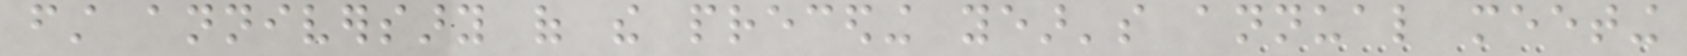first anniversary of the preceding year's annual meeting
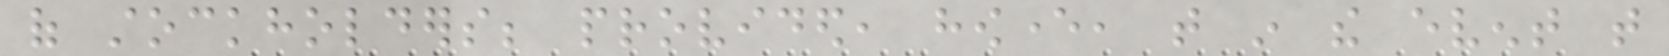of stockholders; provided, however, that in the event that
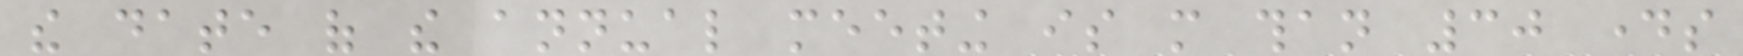the date of the annual meeting is more than 30 days
